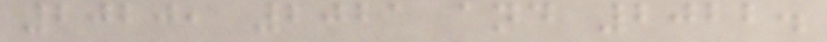2020, 2021 and 2022.
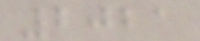2021
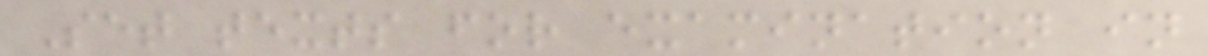Set texts for examination in
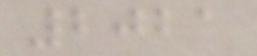2021
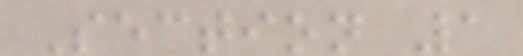Section 1
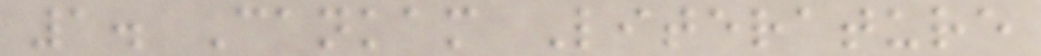1. Cankam Literature
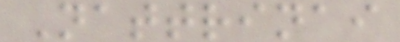Nattrinai
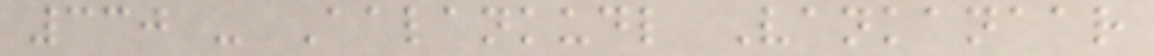330 - Aalankudl Vankanaar
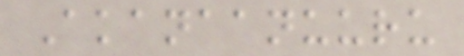Akanaanuuru
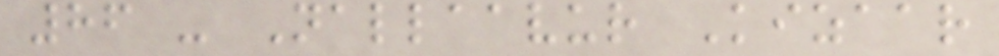86 - Nallaavur Kizaar
